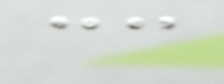cc
